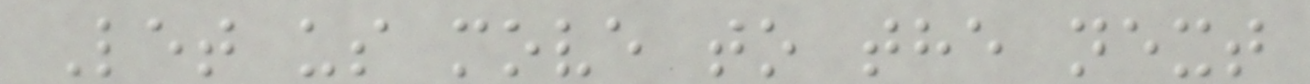Let us move to the next
